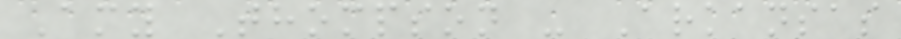Amy Thompson - Arkansas
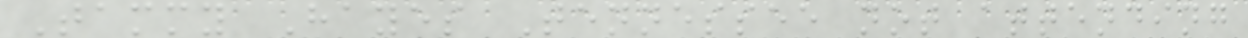Tammy Hayes Tennessee not attending
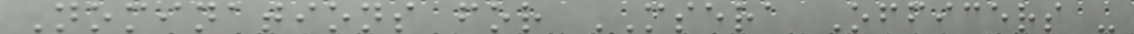Nominations for MSERA Officers -
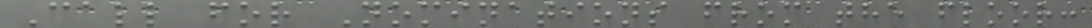Call for Nominations from the floor:
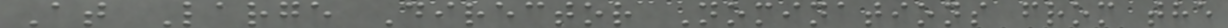At Large Director Nominations from the
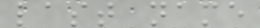last name
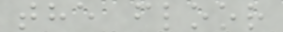the floor
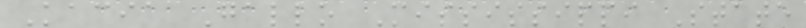Kacia Gallo Mississippi State
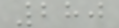280
